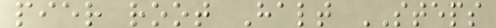pier root Halt STEPS
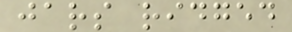jars ridged
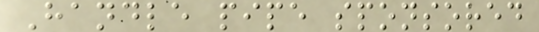Handle pipe sponsored
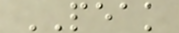PEAK
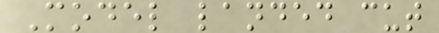Model landed cut
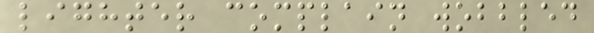lighter complain wobbled
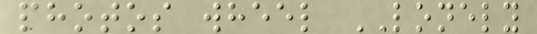photos wheel LONELY
